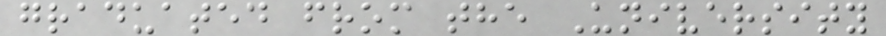graduated from the University
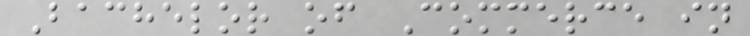Bachelor of Commerce in
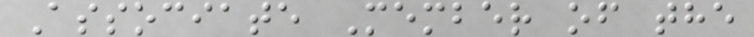Associate Member of the
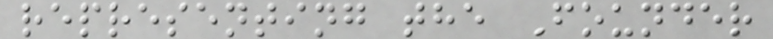representing the Founder
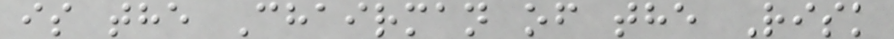is the Chairman of the Risk
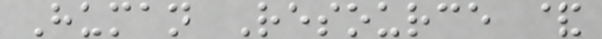Human Resource &
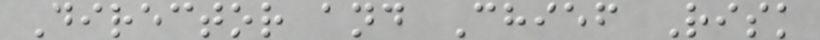Director and Chief Risk
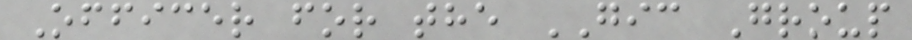Officer for the GIC Group
